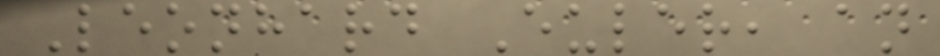Leonhard Euler, an
